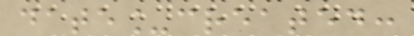date_created:
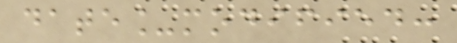date_modified:
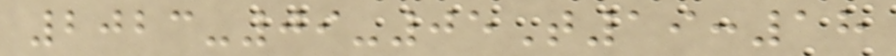2023-09-05T19:18
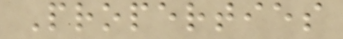Properties
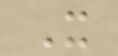X
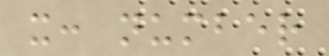x: number
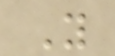Y
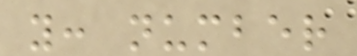y: number
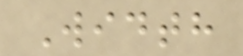Width
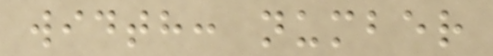width: number
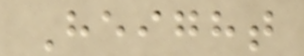Height
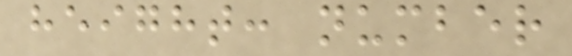height: number
